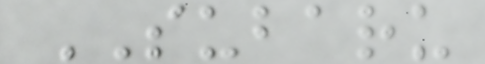SUBARU
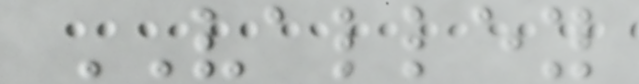VALLEY
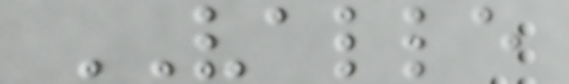VALLE
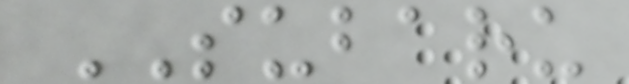SUBARU
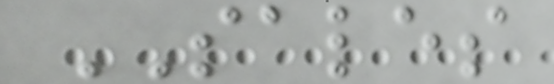SALES
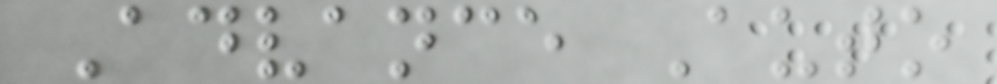Advance Auto
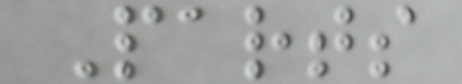Parts
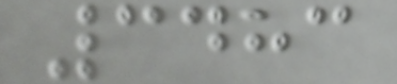3483
